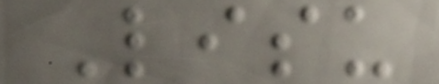Lisu
